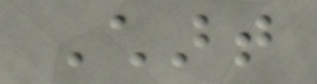Chart
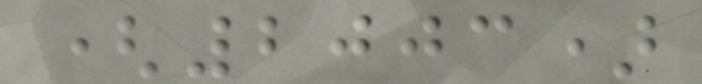(2003)
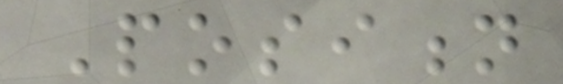Position
